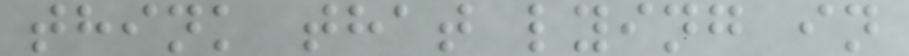think that lying in
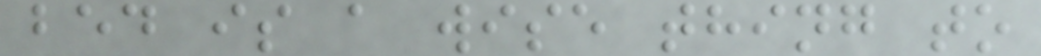bed is a wise thing to
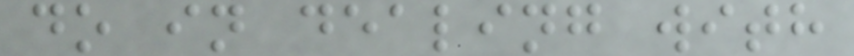do in dealing with
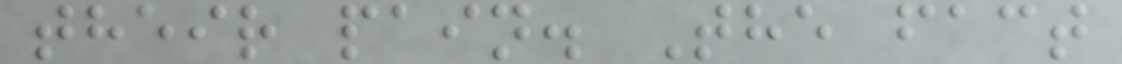their pain. The fact
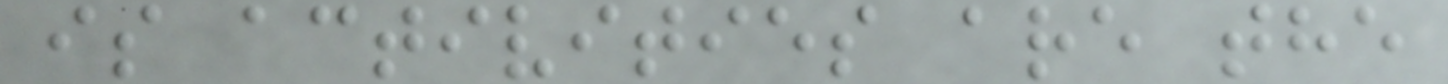is activities are the
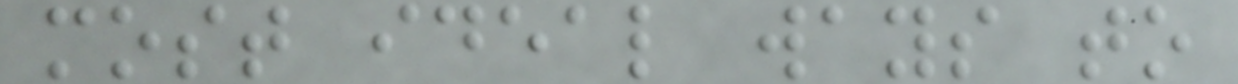most ideal ways to
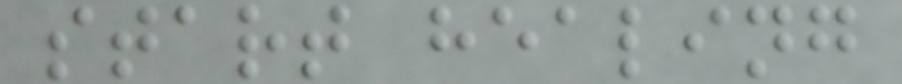start healing
